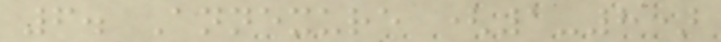6. Annexure (1-8)
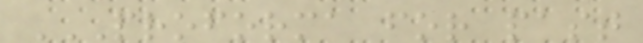PROFORMA FOR PAST
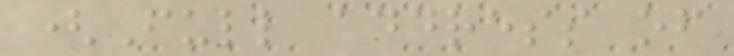(Full address of
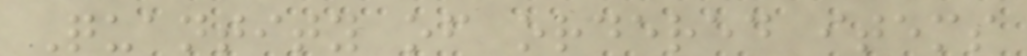Quantity of ordered items
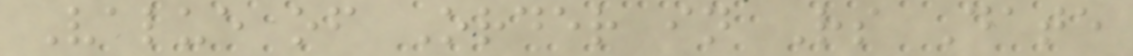Value of Order in Rs Date
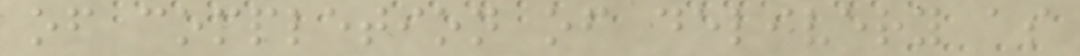of completion of delivery as
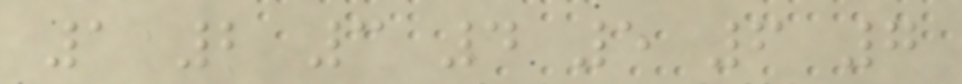1 2 3 4 5 6 7
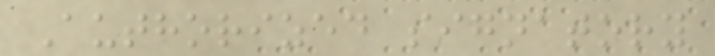Authorized signatory
